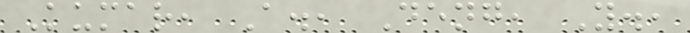Kumar, A., Deng, Y.,
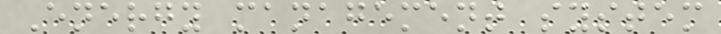Energy management system
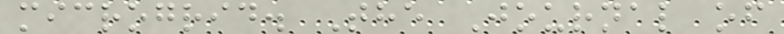microgrid. The Journal of
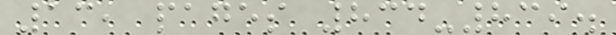13, pages 834-839.
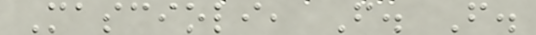Mascioli, F. F.
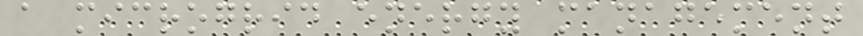a microgrid energy management
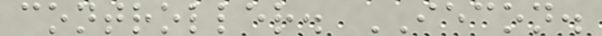controller. IECON.
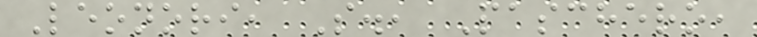Leonori, S., Paschero,
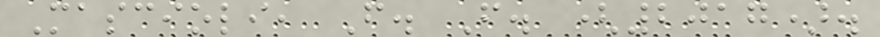Mascioli, F. F. (2017).
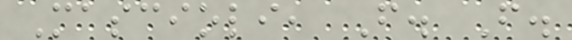Mascioli, F. F.
